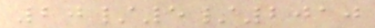20/5/2010
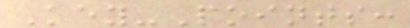Key-Points:
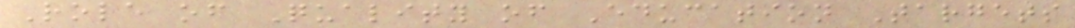Role of Quality of Education Targets
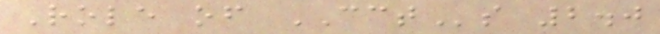Role of CCTs 2.0
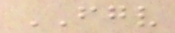FGV
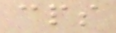cps
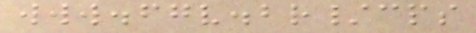www.fgv.br/cps
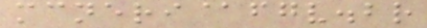mcneri@fgv.br
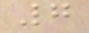7
